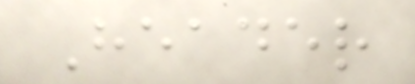Header
